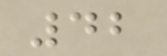42
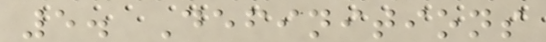5. Definitions
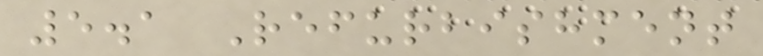5.1 Refurbishment
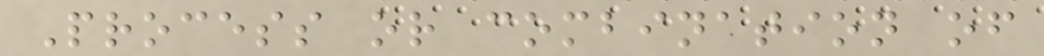Process or combination of
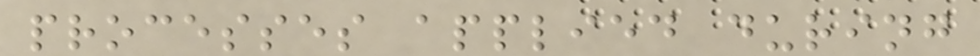processes applied during
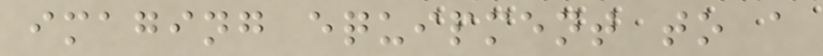imaging equipment to a
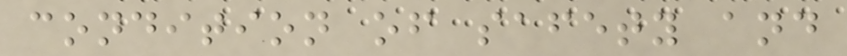condition of safety and
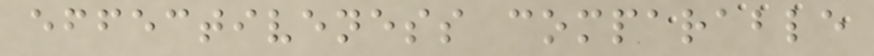effectiveness comparable
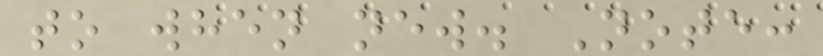to when new. Note:
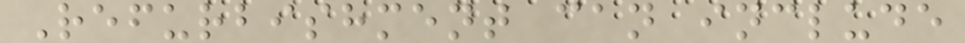Refurbishment can include
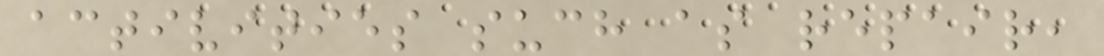activities such as repair,
